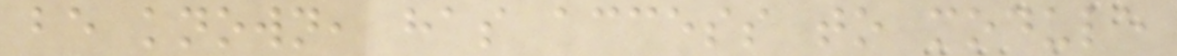be known, has access to module
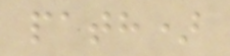path)
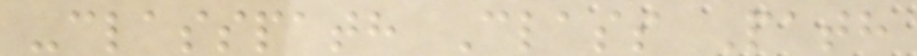-classpath Class Path
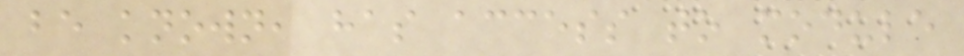be known, has access to module
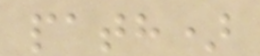path)
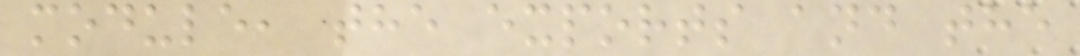module, the exports and the
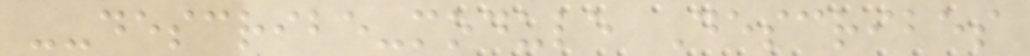--describe-module Describes
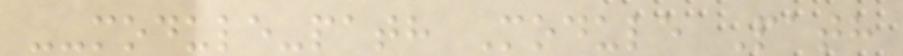--module-path Module Path
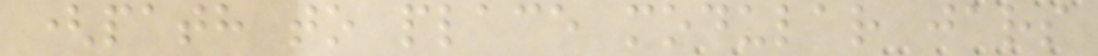(path to place modular jars
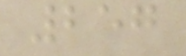257
